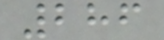286
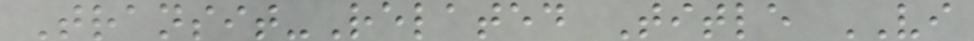Transit-Related Title VI
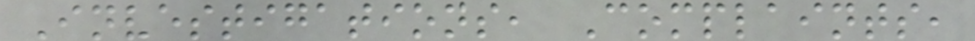Investigations, Complaints,
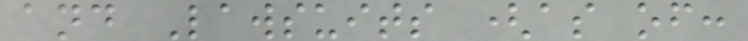and Lawsuits (as of:
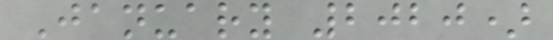January 2020)
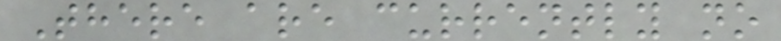There are currently no
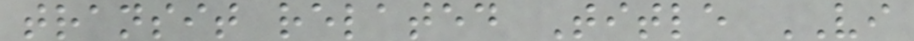transit related Title VI
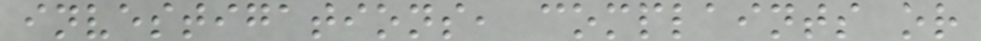investigations, complaints or
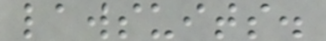lawsuits.
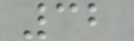32
